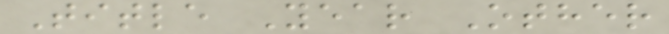Title Year Other
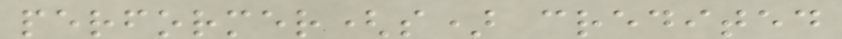performer(s) credited
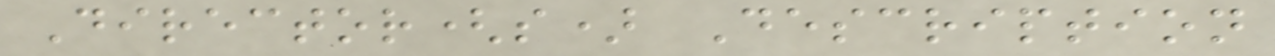Director(s) Description
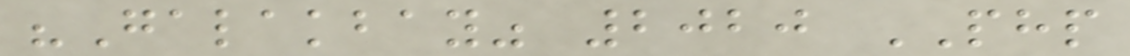"Galakbay" 2020 PHP
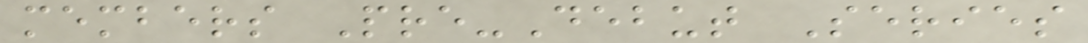members Pre-Debut Series
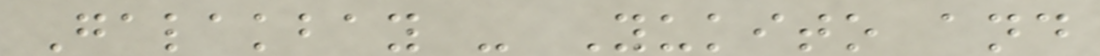Galakbay - Yukito and
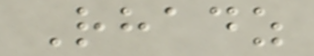Rhadz
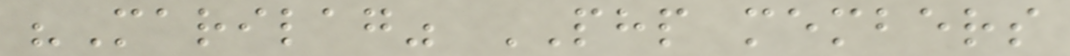"Marilag" PHP members
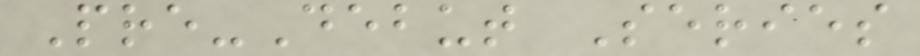Pre-Debut Series
